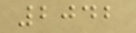2042
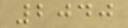2040
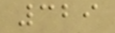329
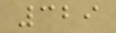329
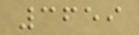3659
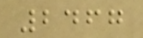2467
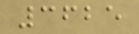3625
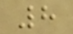8
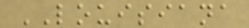LOUISIANA
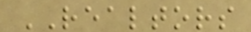REALTORS
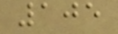105
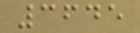3645
